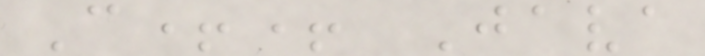C++ Java
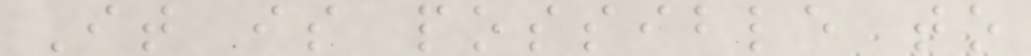It is possible to
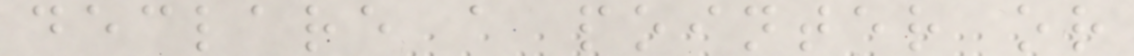declare a pointer or
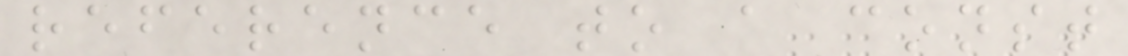reference to a const
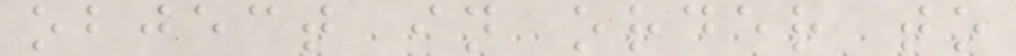object in order to
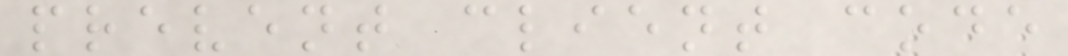prevent client code
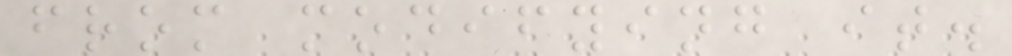from modifying it.
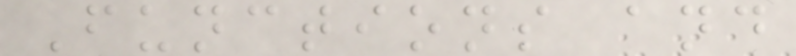Functions and
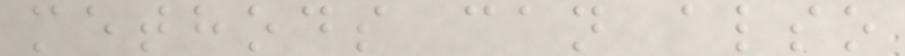methods can also
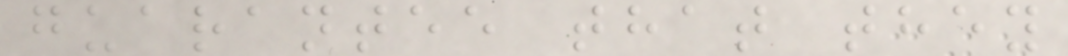guarantee that they
